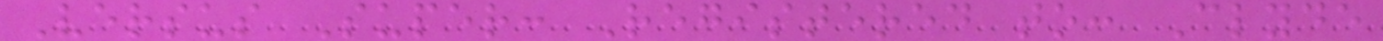Versus Super: Registered to: Clyde
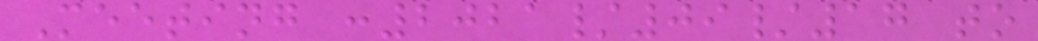Meeting :2021/09/17 to
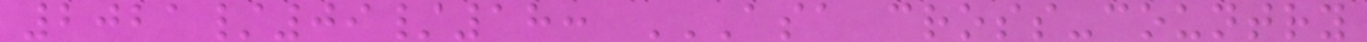2021/09/18: ASA CROSS-COUNTRY
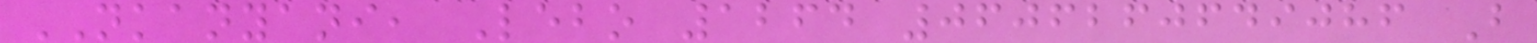NKANYANI, Lebo 1264 0606260649086 B
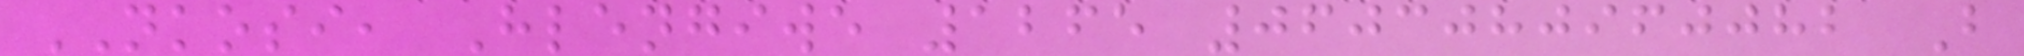NKOSI, Hlengiwe 1265 0603080960082 B
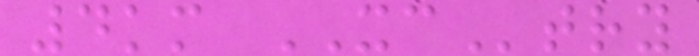4km XCtry
